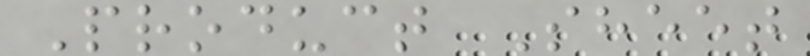Product Sheet
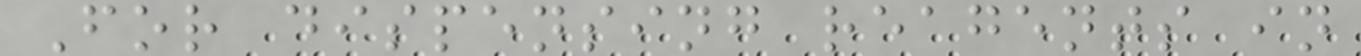For dispensing reagents in
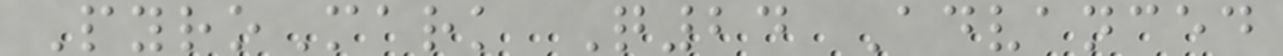PyroMark Q24 Advanced
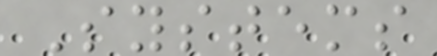Systems
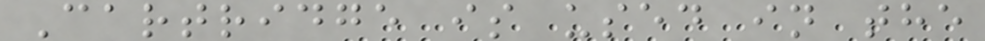Cartridge is used in the
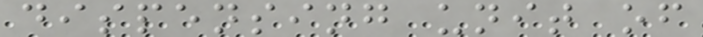dispensing unit of
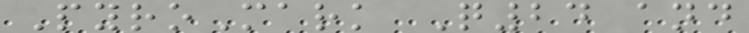PyroMark Q24 and
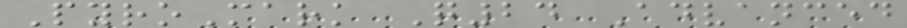PyroMark Q24 Advanced
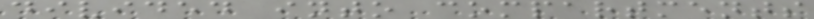divided into compartments
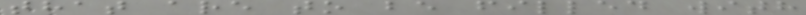that are to be filled with
